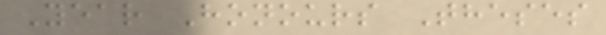Year Honours Theses
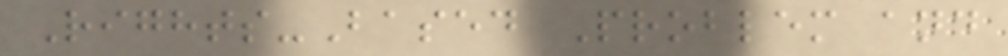Rights-Based Problem and
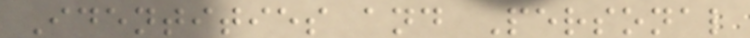Identities and Personal
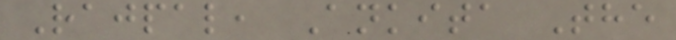Rajpal, Ankita The
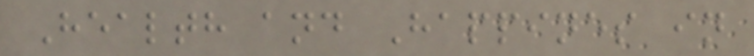Health and Happines in
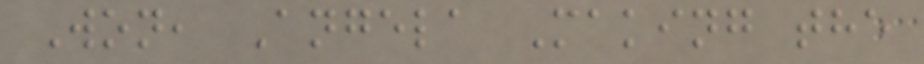Won, Angela Making the
